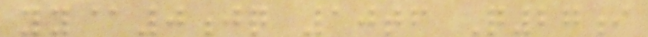yy@0jq 10tf Q27i
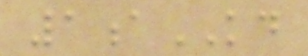1aKD
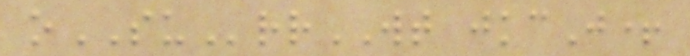oSUrrWT jkcJ+
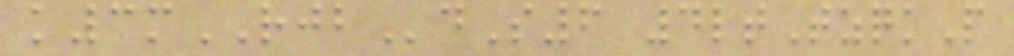k3mRJBdS6 4ltTzqkP
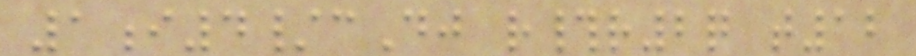1i4/cDj r#r2q t12
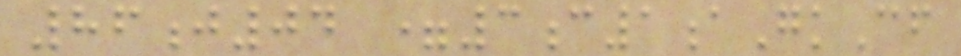86j04 =3c1aGkCf
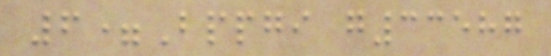6=Bppgi g33587
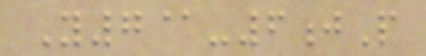Y7@-6jP
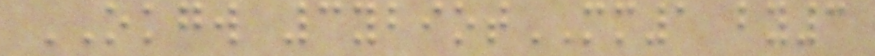OKGW 3ybiotMM1 by3
